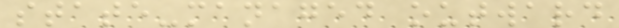state-managed outward
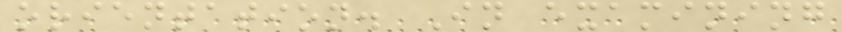orientation. In examining
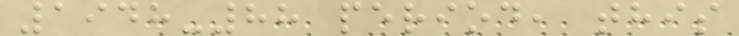1948-88 period, this
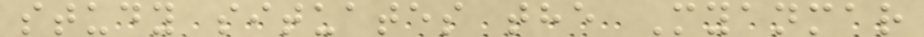study situates the Myanmar
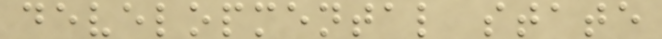developmental state
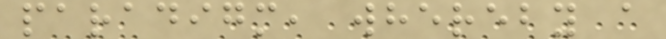paradigm, whereby a
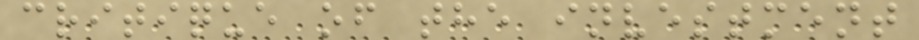critique of the investment
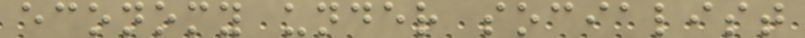economy under socialist
